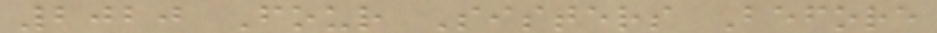2020 Four Sisters Before
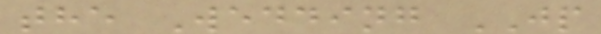the Wedding JP
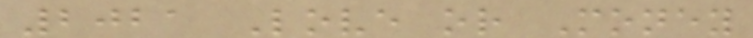2021 Love or Money
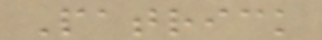Patrick
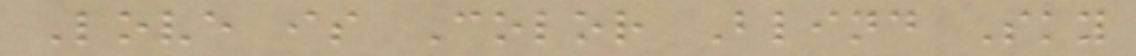Love is Color Blind Sky
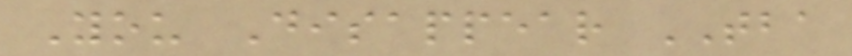You Disappear TBA
